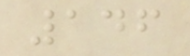146
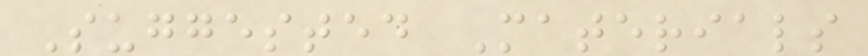Suggested Materials
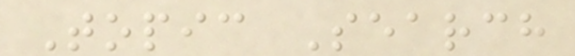Topic Search
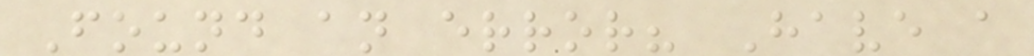Found an error? Have a
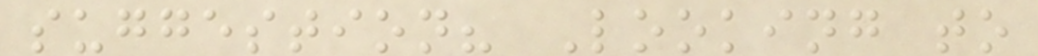suggestion? Looking to
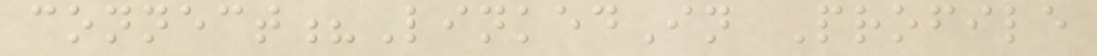connect?LinkedIn Profile
